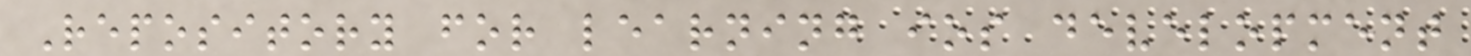Repository for learning ios development
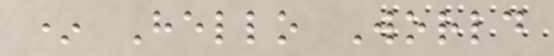* Hello World
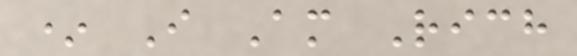* I Am Rich
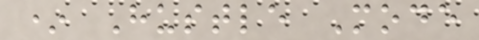* Hustle Mode
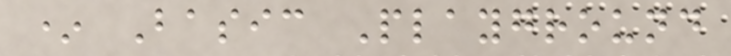* Basic Playground
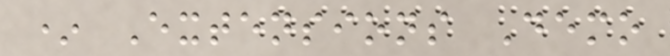* Extensions Demo
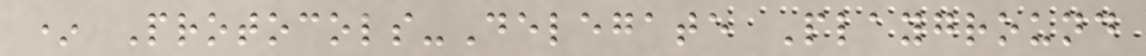* Protocols-Delegate Playground
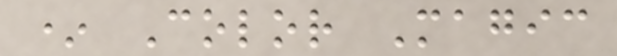* Color Magic
